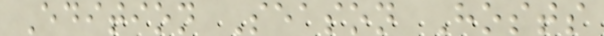Edition Season Hosts
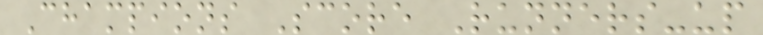Champions Score Runners-up
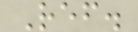Ref.
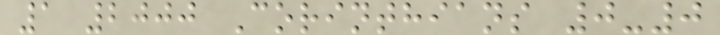1 2000 Corinthians 0-0
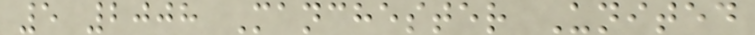5 2008 Manchester United
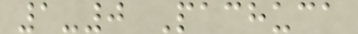1-0 Pachuca
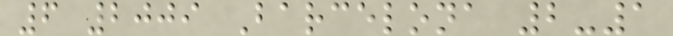6 2009 Barcelona 2-1
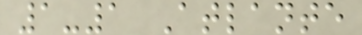1-1 Atlante
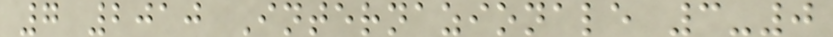7 2010 Internazionale 3-0
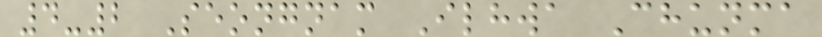4-2 Seongnam Ilhwa Chunma
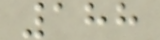188
